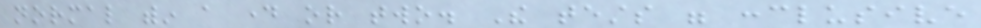normal within a day or two. The tests were conclusive
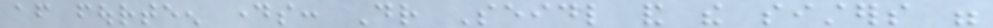after fourteen days: Dr Seidl and the sisters were
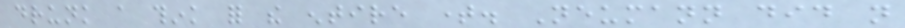drunk a think for the entire time. Neumann did not
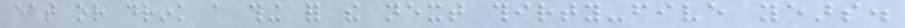eat or drink a thing for the next thirty-five years.
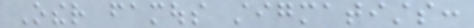Other famous stigmatists:
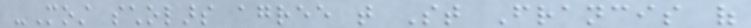-Most scholars agree that St Francis of
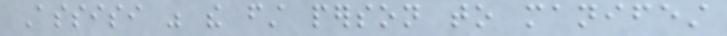Assisi was the first person to manifest
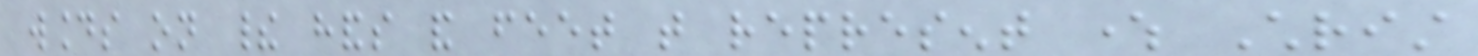wounds on their hands and feet that represent where Christ
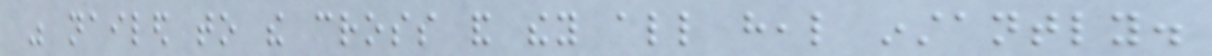was nailed to the cross and they all heal instantly.
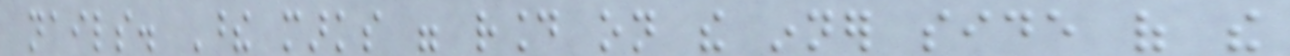nails. These marks were round on the inner side of the
